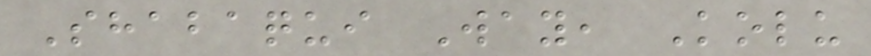Shabaqui Way, Kolu
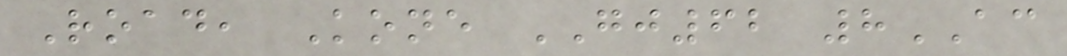Road, Kone GJ62 8AC
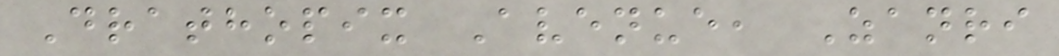Drathopix Avenue, Zanri
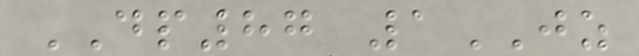DP87 1JZ
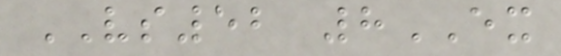VS52 8EX
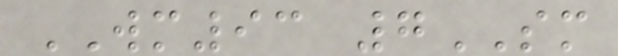WM93 7SM
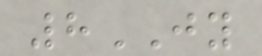8JY
